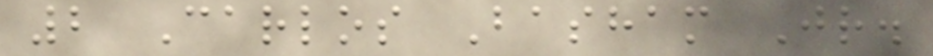2 Carlos Basham Jr.
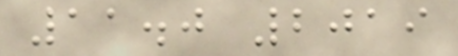11.0 2019
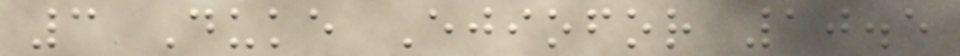3 Duke Ejiofor 10.5
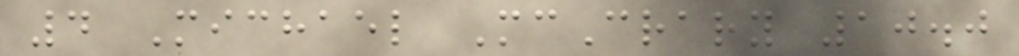4 Michael McCrary 10.0
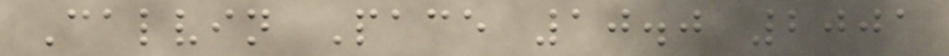Calvin Pace 10.0 2001
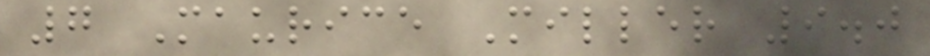7 Maurice Miller 9.0
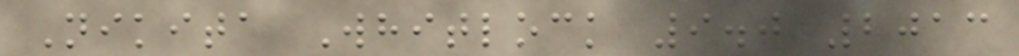Nikita Whitlock 9.0 2013
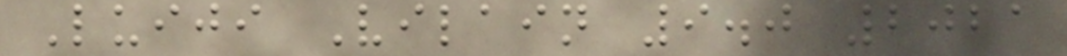Luiji Vilain 9.0 2021
